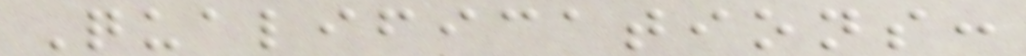Qualifications:
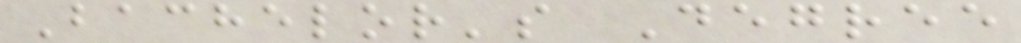Bachelor's Degree
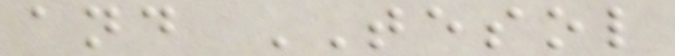and TESOL
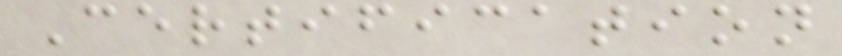Certification
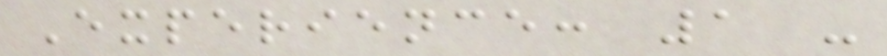Experience: 1 -
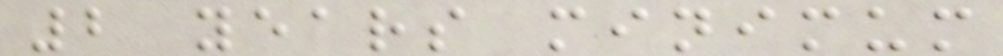2 years minimum
